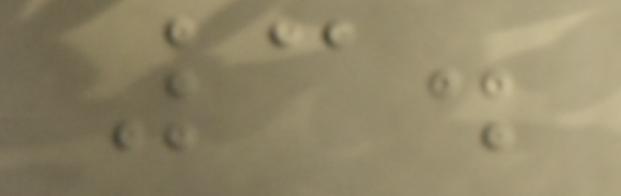3.
